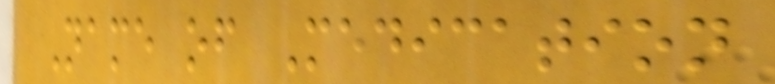Name of Medication
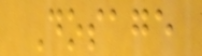Dosage
